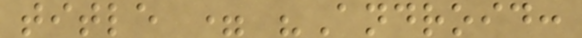title = "Android:
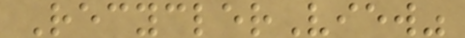RecyclerView"
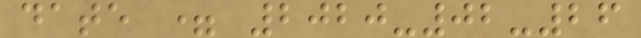date = 2020-02-26
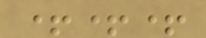+++
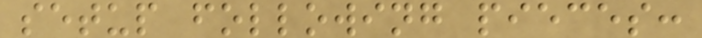setup following pieces:
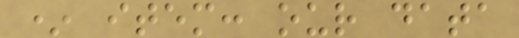* item: our data
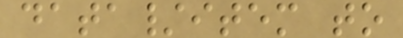data/item to
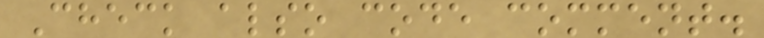Check also code comment.
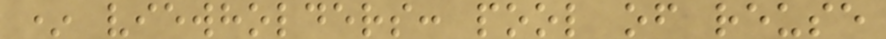* viewholders: pool of reuse
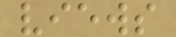views
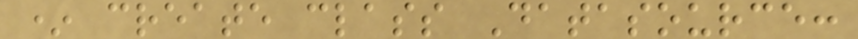* create class Datasource:
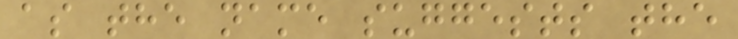as the name suggests the
